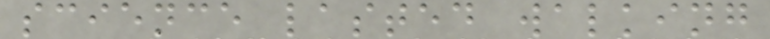science lasted walking
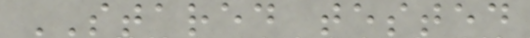STARED tested
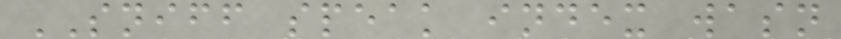SNIFF speak index wasn
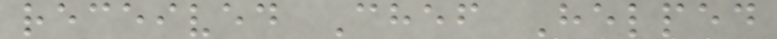received Chef Helped
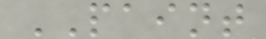PAINT
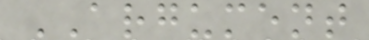ARGUMENT
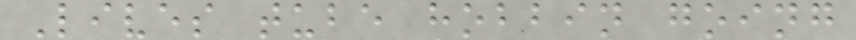Lives tube hobbin going
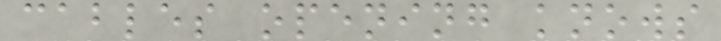cables opening knows
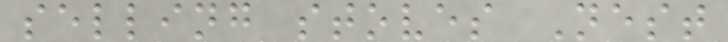selling stoves Nest
